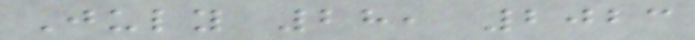July 28, 2023
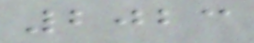2023
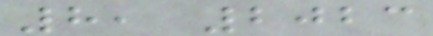8, 2023
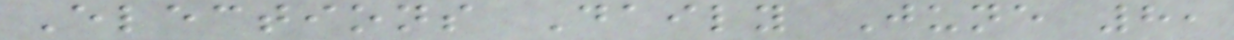Elections Daily June 8,
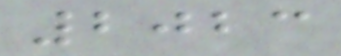2023
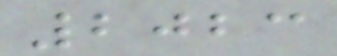2023
